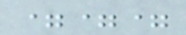===
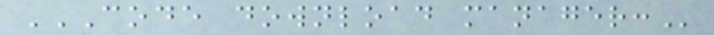CODE DOWNLOAD MANAGER:
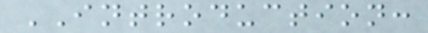INTRODUCTION:
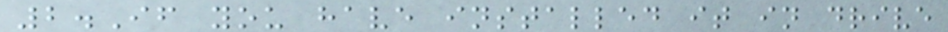2.If you have installed it in drive
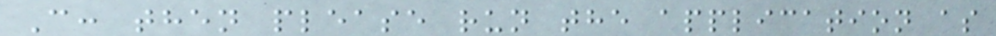C: then please run the application as
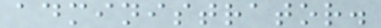administrator.
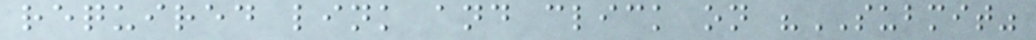required link and click on "SUBMIT"
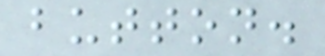button.
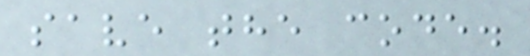save the code.
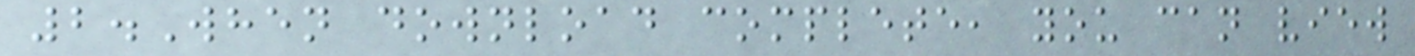2.When download complete, you can view
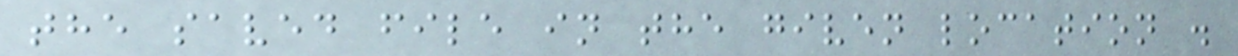the saved file in the given location .
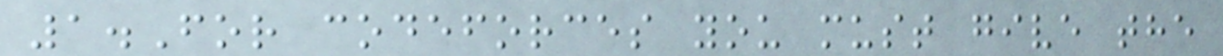1.For codeforces you must give the
